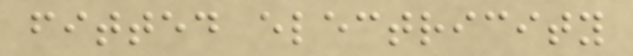fitted electricity
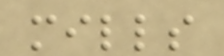mills
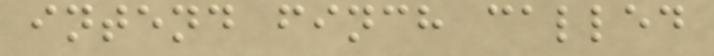intend finch called
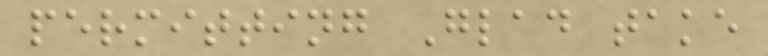permitting Glad take
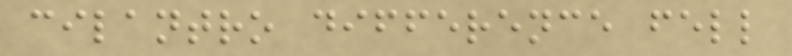cilantro difference fell
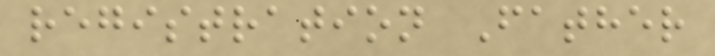registration Father
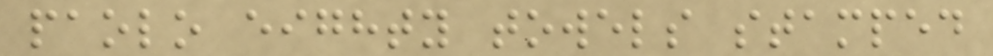paolo eighty towels stamped
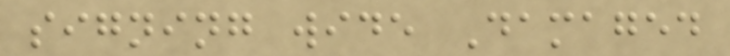signing wide Damaged
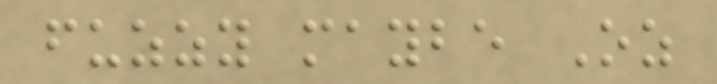fuzzy maybe Oz
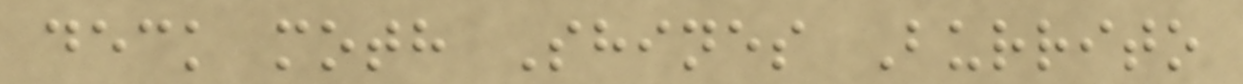deck moth Shines Burrito
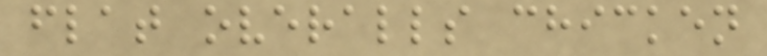flat overalls chicken
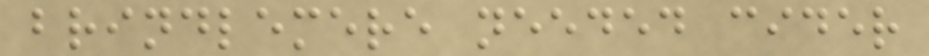brindlemere needed cider
